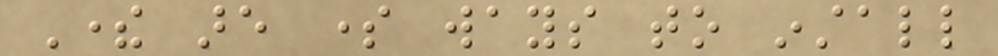There are some ways to install
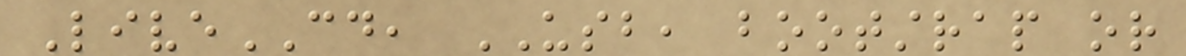LiveCD, USB, bootstrap or
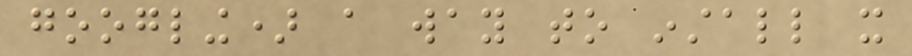googling) a way to install it
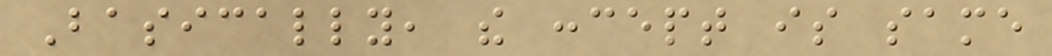Basically, the concept is same
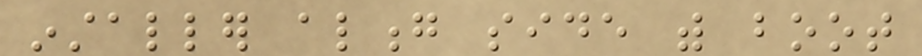installer along side with boot
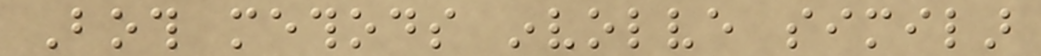Both methods involve similar
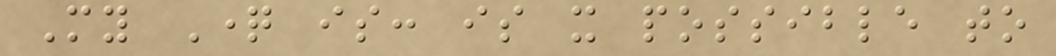My Question is: is it possible to
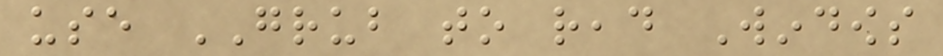use GRUB to read Windows
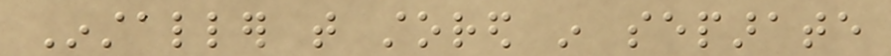Installer that stored in separate
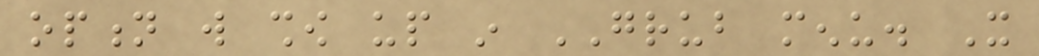option will show up in GRUB menu. It
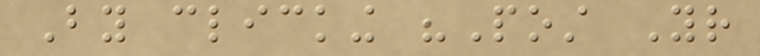By clicking "Post Your
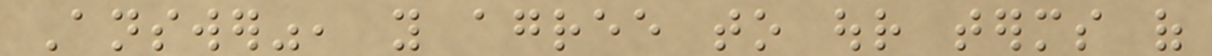Answer", you agree to our terms of
